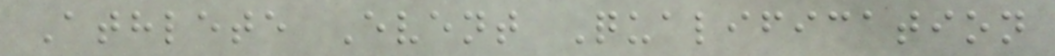Athlete Event Qualification
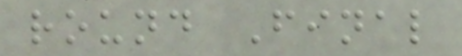round Final
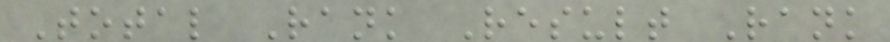Total Rank Result Rank
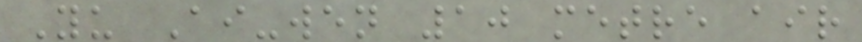Yu Ai-wen 10 metre air
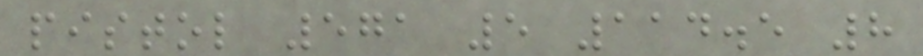pistol 571 5 114.5 8
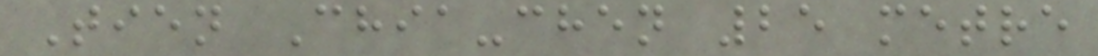Tien Chia-chen 25 metre
